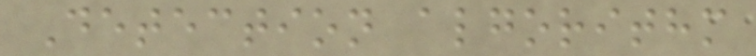Detection algorithm
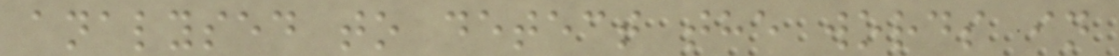analysed to detect the words in
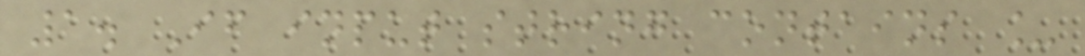1. If input string contains _
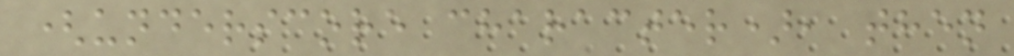(underscore character), then
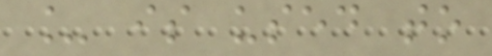_ is used to
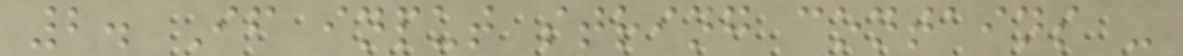2. If input string contains -
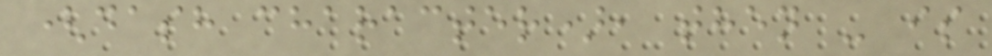(dash character), then - is
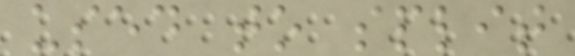used to split
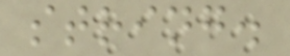string.
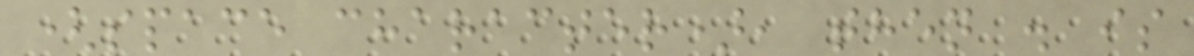(space character), then . is
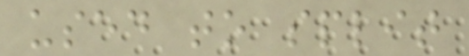used to split
